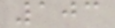103
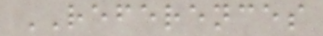REFERENCES
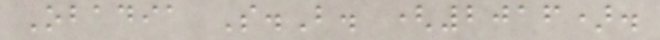Obadia S.B. (2016).
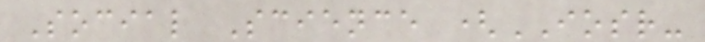Social Science (IOSR-
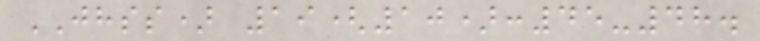JHSS) 19(10):45-48.
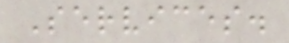Services.
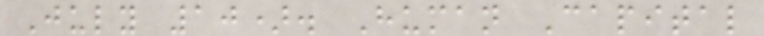July 10). Human Capital
